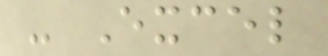- Excel
